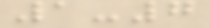1-7
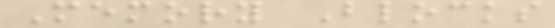Memory Blocks
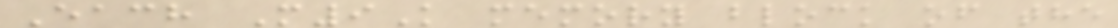Each M9K memory block of the
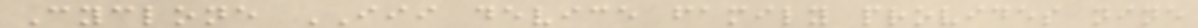Cyclone III device family provides nine
